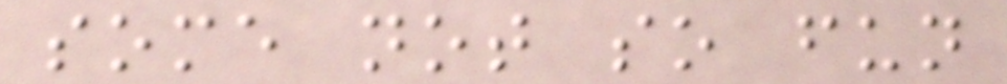some not so fun
